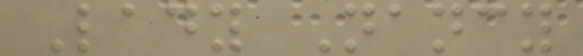Lady Nancy
